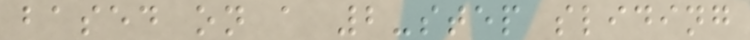based on a 2-step sliding
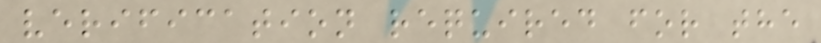verification required for the
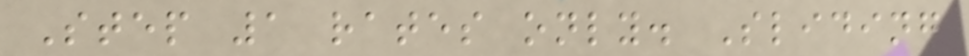Step 1 rates only. Sliding
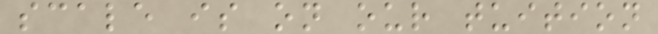scale is on our tuition
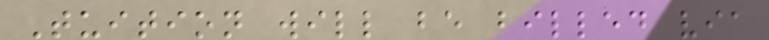Tuition will be billed via
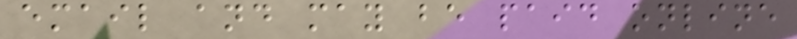email and may be paid online
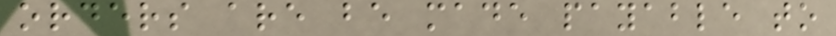orders are be made payable to
